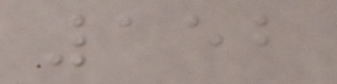152
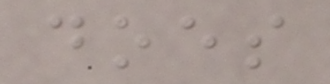does
